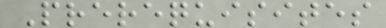Prerequisites
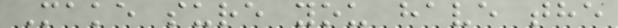Make sure you have the
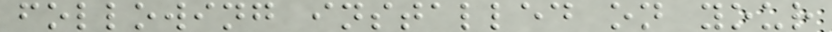following installed on your
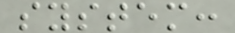system:
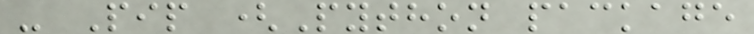- Pip (Python package
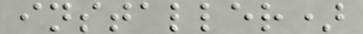installer)
